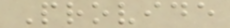Provide
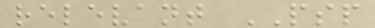relevant PSP
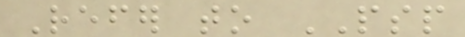Refer to PSP
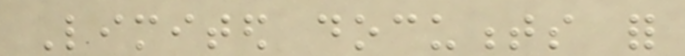Limited documents for
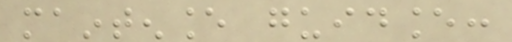maintenance guidance:
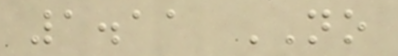1.11 NO
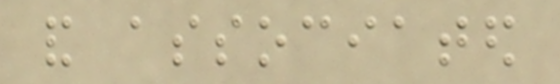and associated
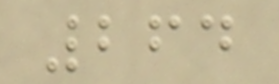264
